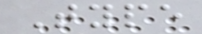Type
